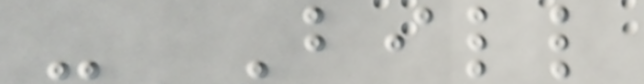- Bill
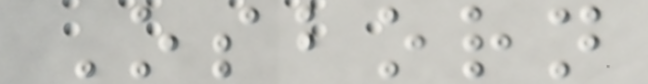Osborn
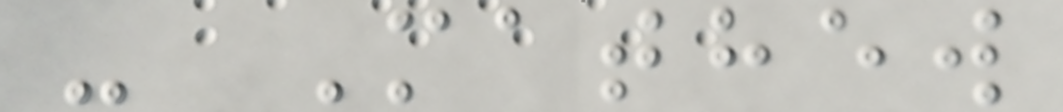- Mathew
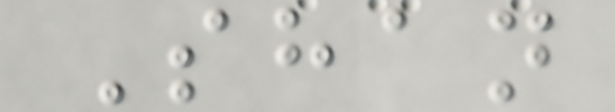Shan
